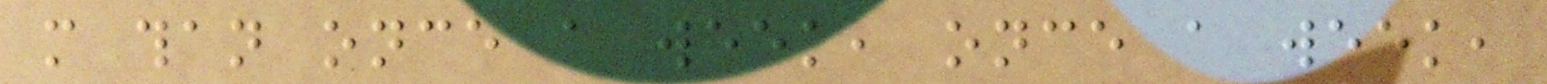more than once a week, once a week,
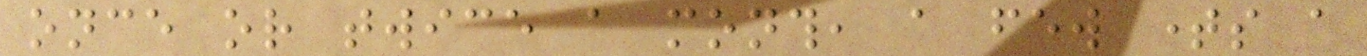once or twice a month, a few times a
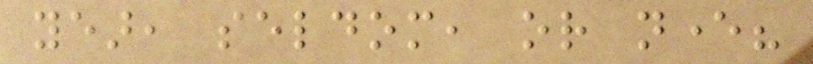year, seldom, or never?
